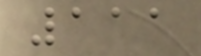111
